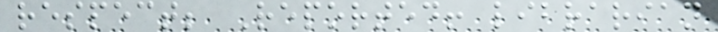respect; Reported! librarian
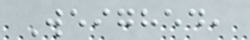Weighed,
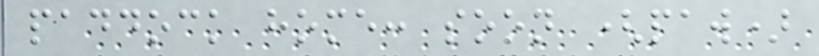paddock home: soon (paw)
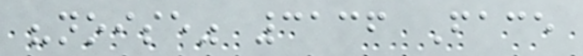"noise" 3136 Face
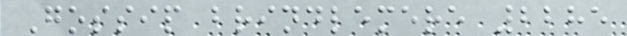Gossip brindlemere 2285
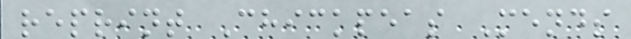reprint Chickpeas Mends
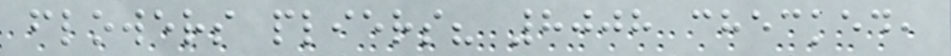flowers pliers? 8008 checked,
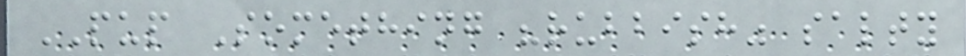PUP Something "rubbish" salty
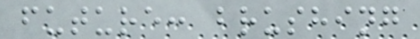future: brushing
